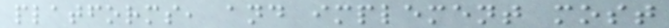platforms, and implement most
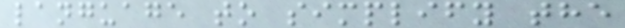language to simplify the
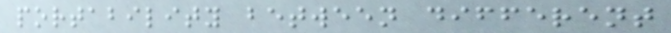portability between different
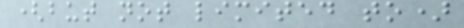(but not limited to)
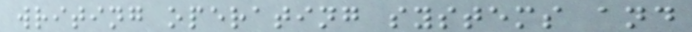writing operating systems and
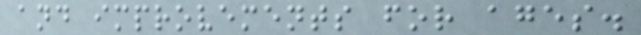and improvements for ages.
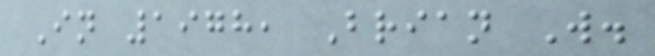In 1978, Brian W.
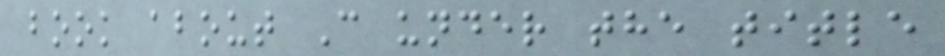book about C under the title
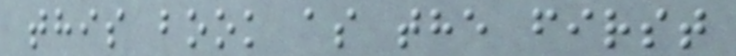this book as the first
